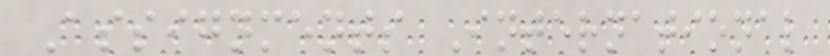Assignments International
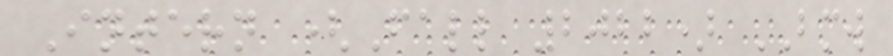Intern (Fall 2022) BMW
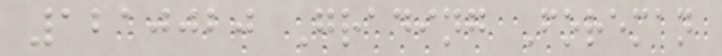1210020 Grading Foreman
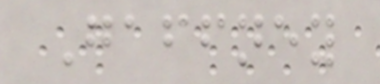Gaffney
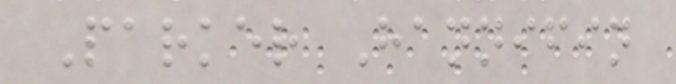Parker Hannifin
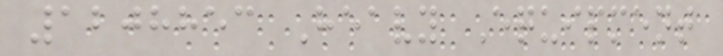1208853 Heavy Equipment
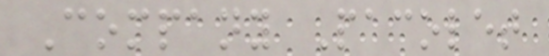Company Pacolet
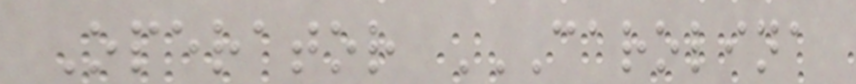Operator CAROLINA
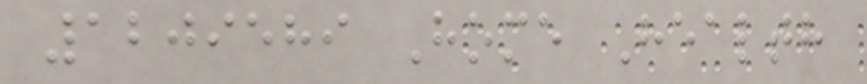1209589 Home Health
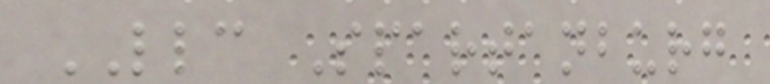LLC Spartanburg
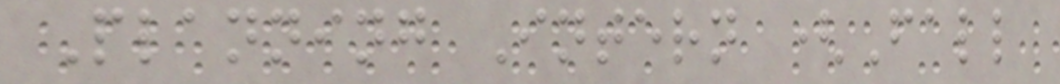Planning Intern (Fall
